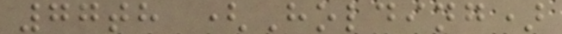77th (Holding)
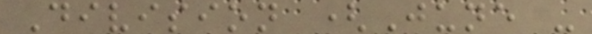Division (June -
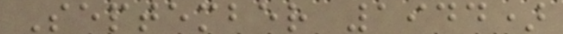September 1944)
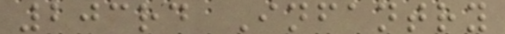203rd Infantry
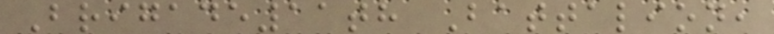Brigade11th Battalion,
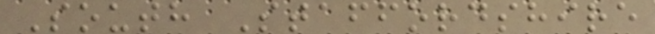South Staffordshire
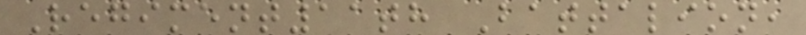Regiment11th Battalion,
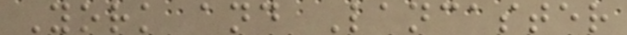York and Lancaster
